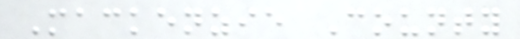Mackenzie County
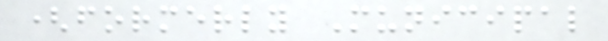(formerly Municipal
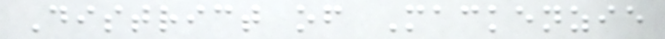District of Mackenzie
